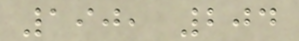190, 204
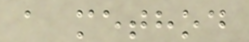a method
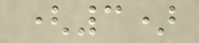(3)
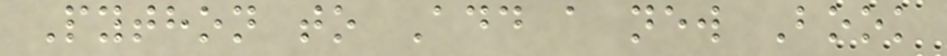Python to Add a new Book
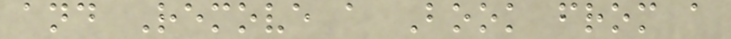and Remove a Book from a
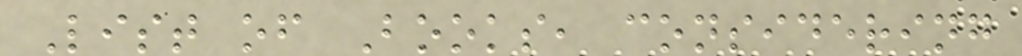List of Books, considering
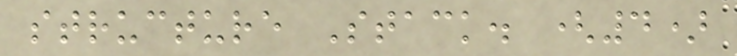structure Stack. (4)
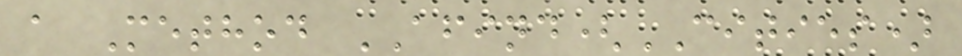a Method AFIND(CITIES)
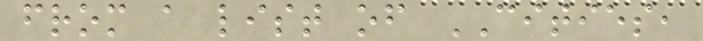from a list of CITIES,
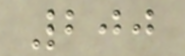200
